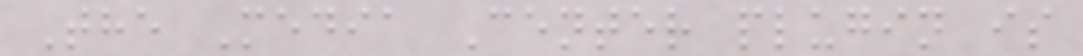The Media Center plugin is
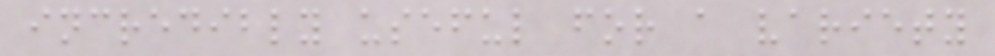incredibly useful for a variety
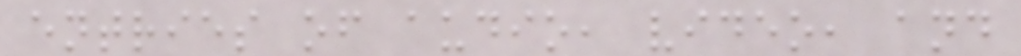entries of audio, video, and
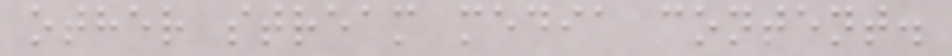other stream media content.
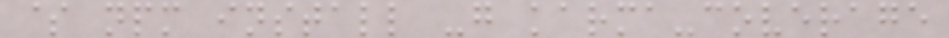$ npm install -g karma-coverage
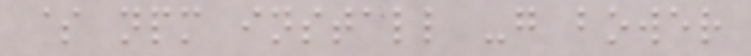$ npm install -g bower
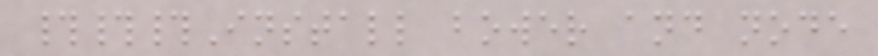###Install bower and node
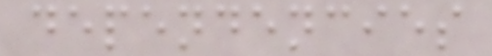dependencies
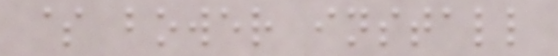$ bower install
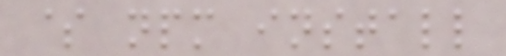$ npm install
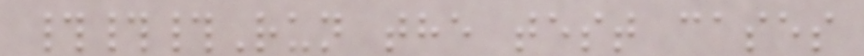###Run the test cases
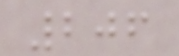206
